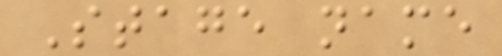Stage name
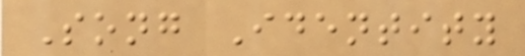Song Identity
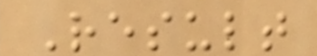Result
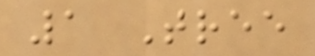1 Tree
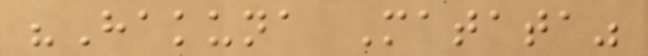"Hakuna Matata"
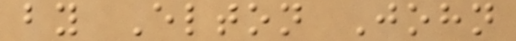by Elton John
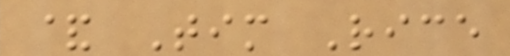& Tim Rice
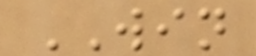WIN
